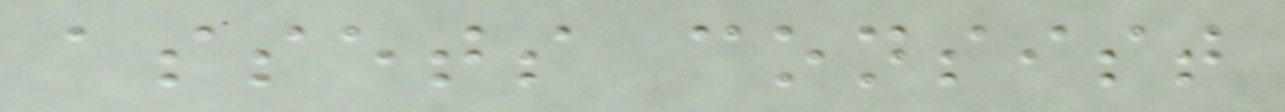assets consist
